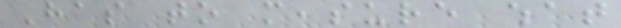Has to measure what
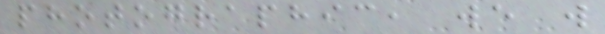photographic, we will
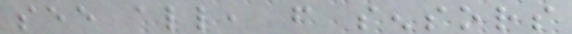see all, from sensors
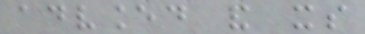advanced and its
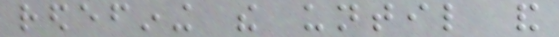redefining the until and
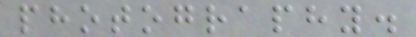photography.
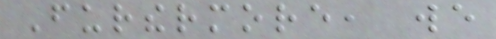Furthermore, we
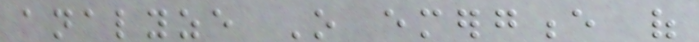analyze O emergence of
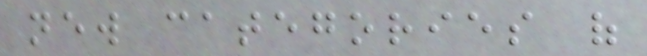new categories of
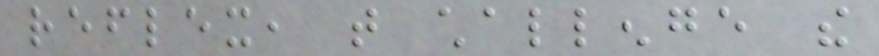reflex, that challenge the
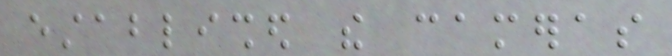established the cameras
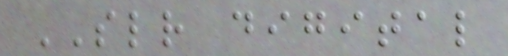SLR digital
